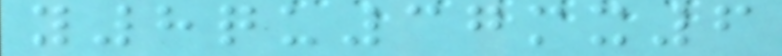y8qu37mx6
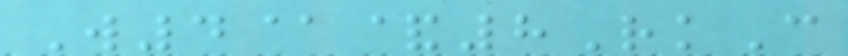W4@&8RkC
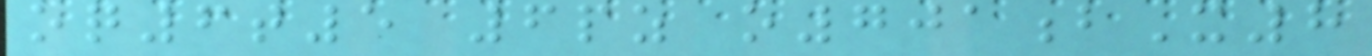oq6t5 6pz o701bX8
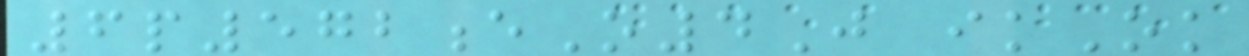6p572eO4J ikOk
